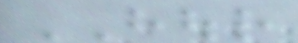HOUR
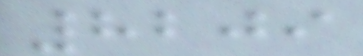8209
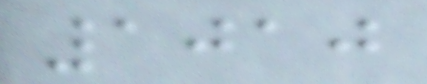1010
